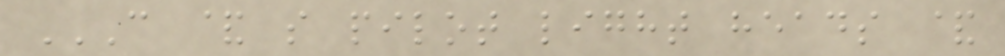C & S PILOT LIGHT HEADS &
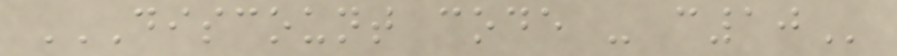DISCOUNT CODE - C10
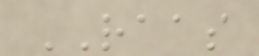RAAS
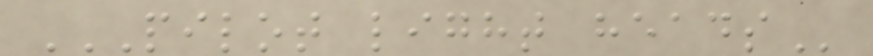PILOT LIGHT HEADS
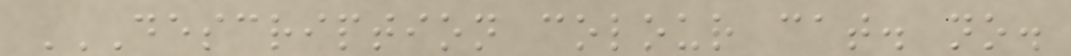DESCRIPTION COLOUR CAT. NO.
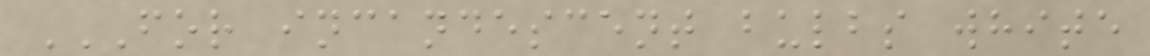FOR INCANDESCENT BULBS WHITE
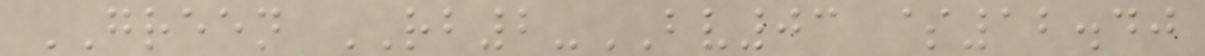GREEN RB2-BV03 $12.40
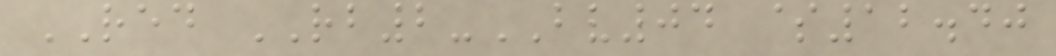RED RB2-BV04 $12.40
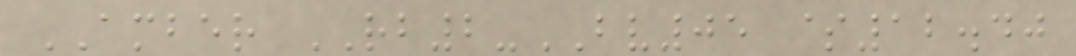AMBER RB2-BV05 $12.40
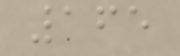165
